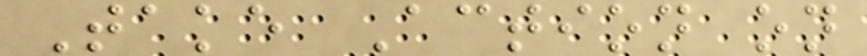Take Action on
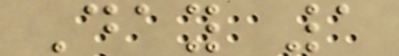Day 1
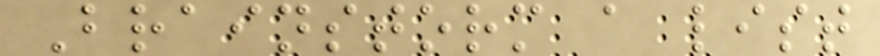Brainstorm a list
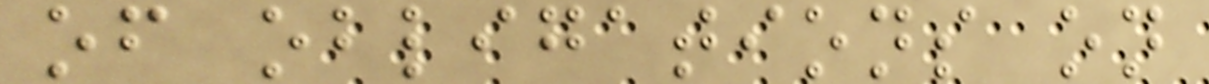of obligations on
